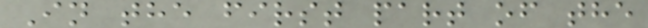In the first part of the
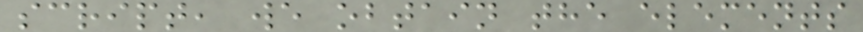script, we obtain the elements
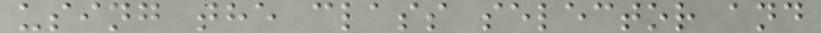using the class selector and
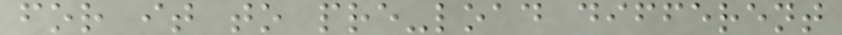for it to pre-load different
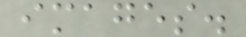images.
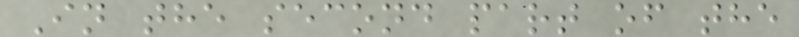In the second part of the
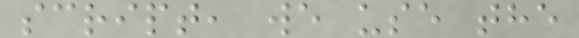script, we use the
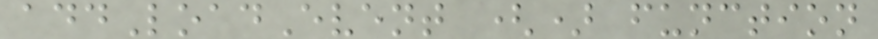addLoadEvent () function
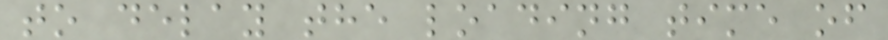to delay the loading time of
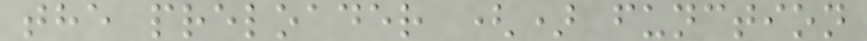the preloader () function
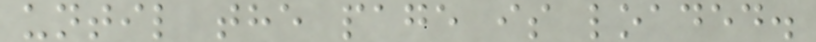until the page is loaded.
